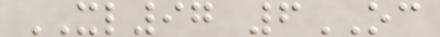XL97 6OC
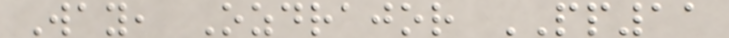Way, Ozdrajor PP11
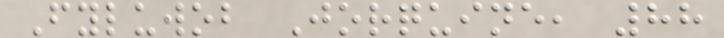Fyluwob Jorquine, 88
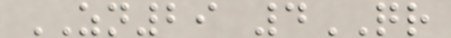ZN29 4QR
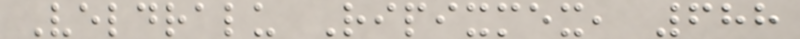Veldralu Ripixmex, 688
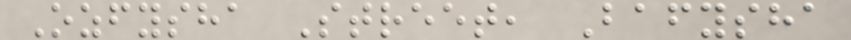Ozfysha Street, Bafysha
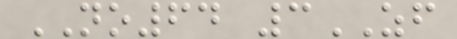NO64 3ZF
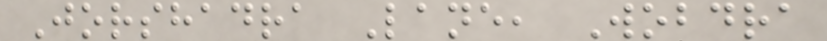Jorshadra Lane, Wobdra
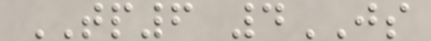TP6 4JS
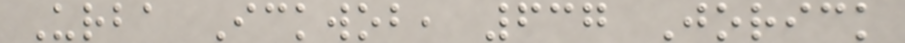Urba Ickwob, 637 Jorick
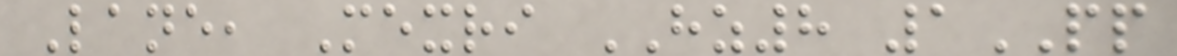Lane, Mexri HZ8 1PP
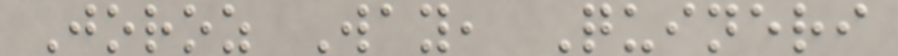Joroz Way, Quineri
